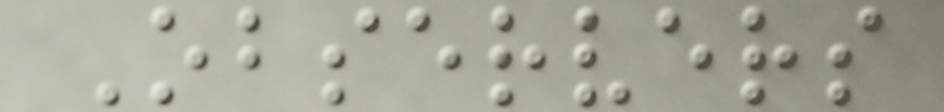Observers
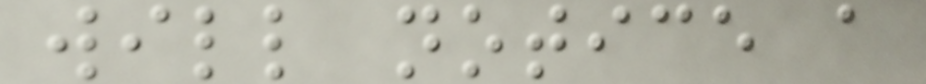will notice a
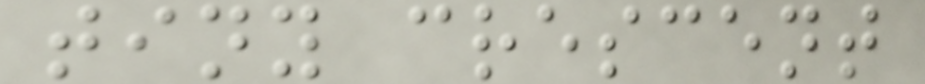tiny crescent
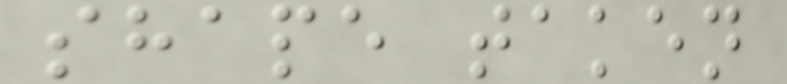shape taken
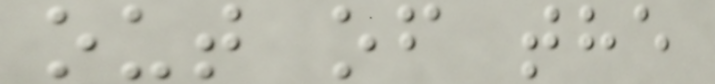out of the
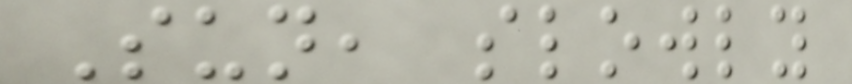Sun, slowly
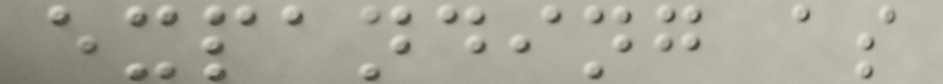expanding as
